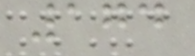174
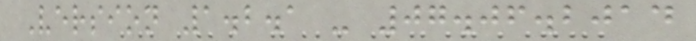Version 1.2.1 - 07.06.2014
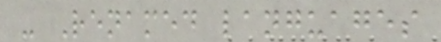- Renamed languages
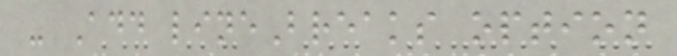- Add lineBreaks option
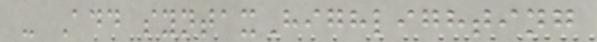- Add syntaxHighlighting
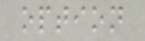option
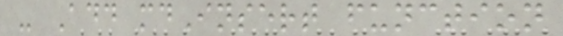- Add mdInsert function
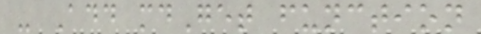- Add mdGet function
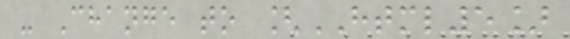- Change to [HTML5]
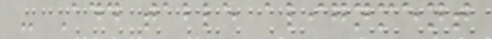- Add table alignment
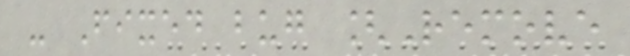- Fixed bug [Remove
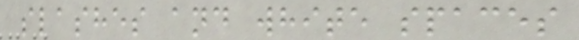slashes and white spaces
